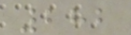282
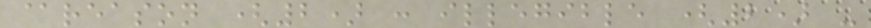@reason (2) : illegible (2) -
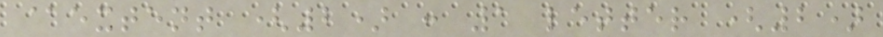@extent (2) : 1 letter (2)
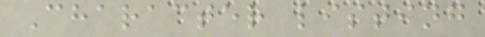Character listing
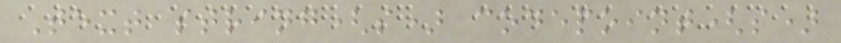Text string(s) codepoint(s)
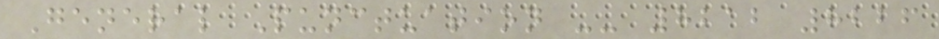General Punctuation -- 8212 8226
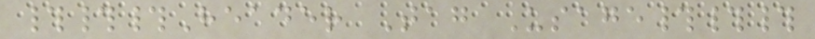###Header Tag Usage###
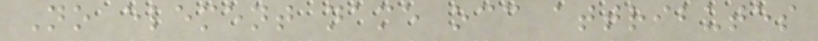No element name occ attributes
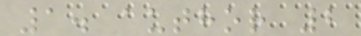1. author 2
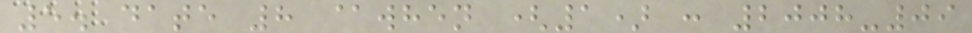5. date 8 @when (1) : 2008-09
